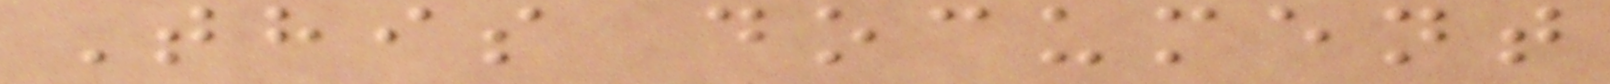This document
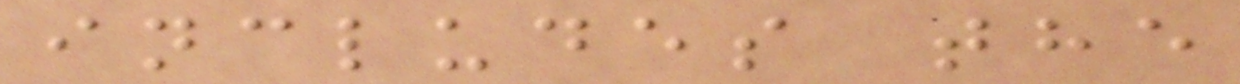includes the
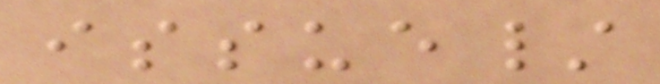issue/
